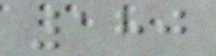180
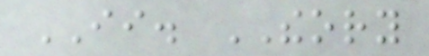II. THEORY
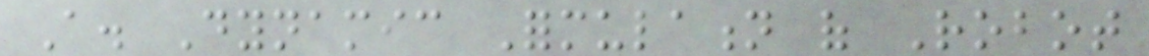A. Dynamic Formulation of Robot
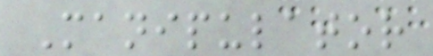Manipulator
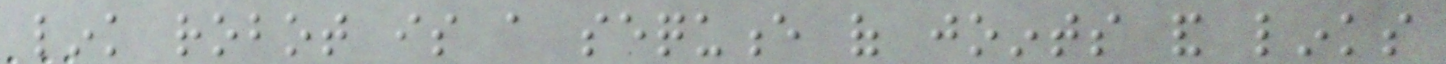link robot is a sequence of joints and links
